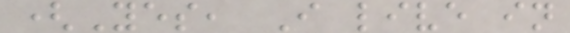(Yes, I live in
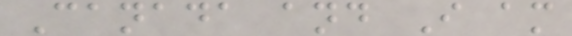Canada and I am
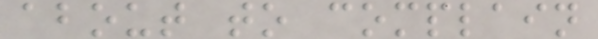about to complain
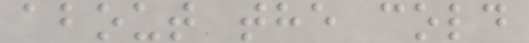about the cold
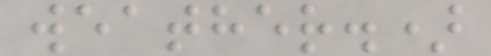weather.)
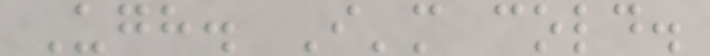Ugh. I'm cold.
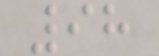98
